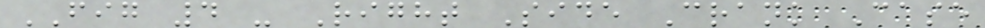FIG 4 - Right Side Crank Case
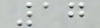17
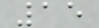15
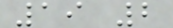19 2
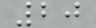20
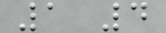1 4
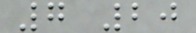7 20
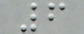6
